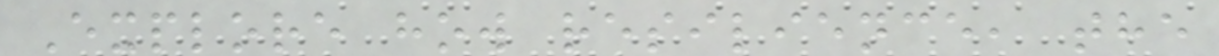Explore how resilience, the
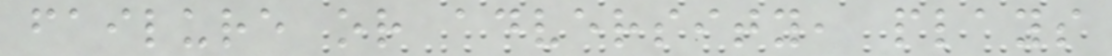failure or adversity, plays
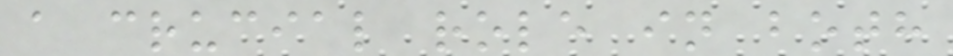a crucial role in both
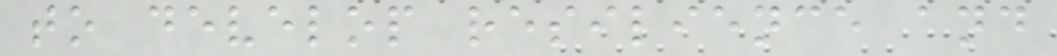to develop resilience and
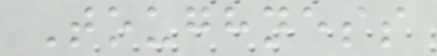Toughness
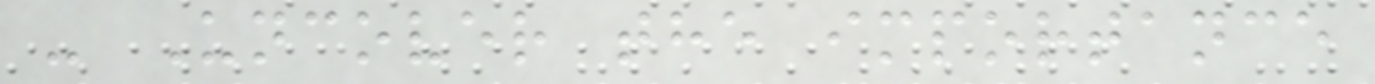- Uncover the importance
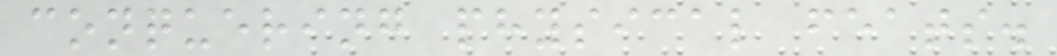conquering physical feats.
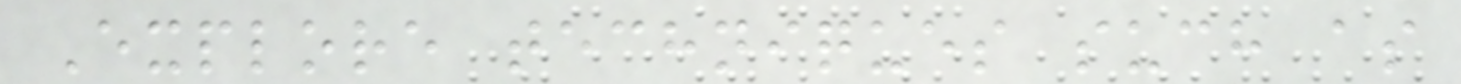Explore techniques such as
